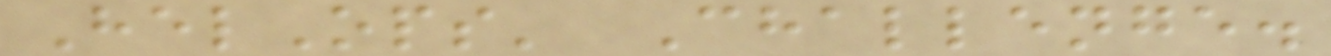HelOps' Challenge.
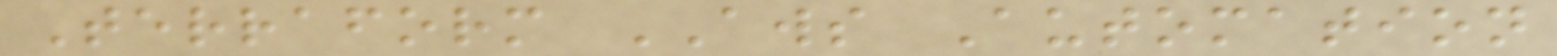Terraform AWS Automation
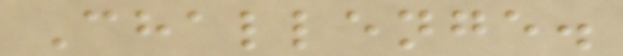Challenge.
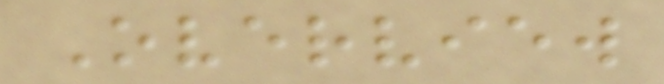Overview
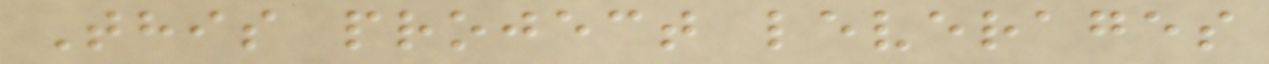This project leverages
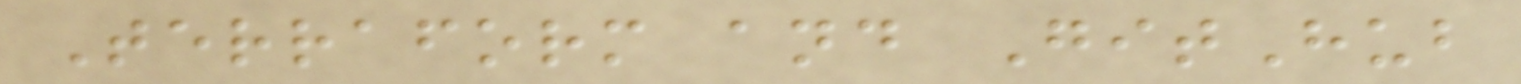Terraform and GitHub
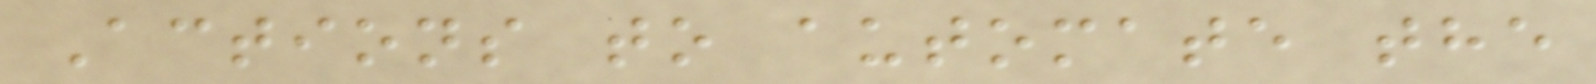Actions to automate the
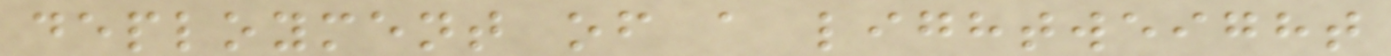deployment of a lightweight
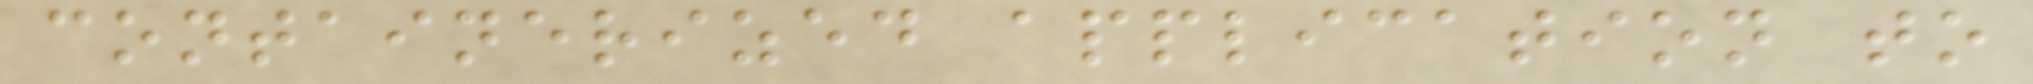containerized application to
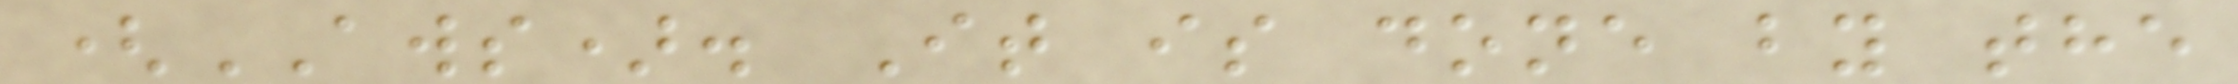(AWS). It is done by the
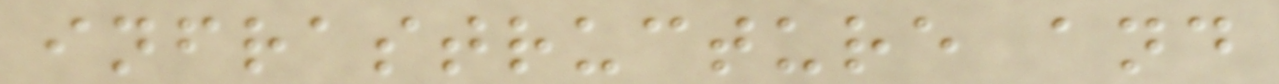infrastructure and
